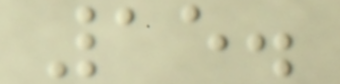15.
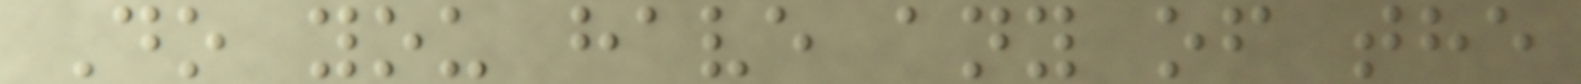Do you have any of the
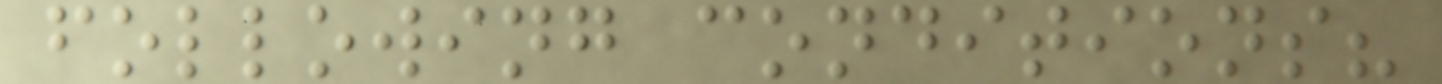following conditions?
